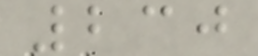230
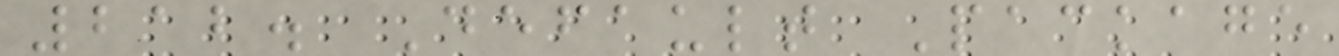212. Default Package
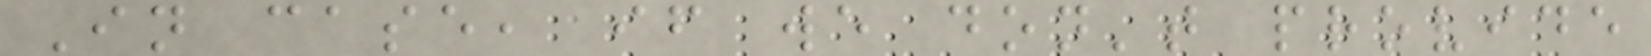In case, if we don't provide
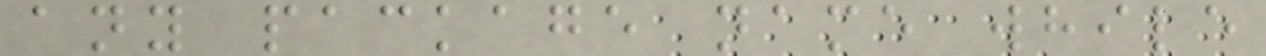any package name while
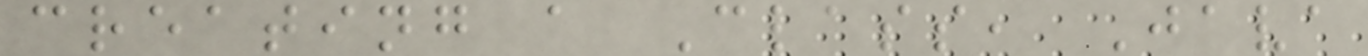creating a Class, Java
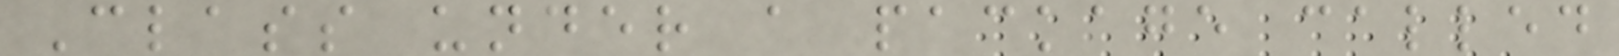Class under a package called
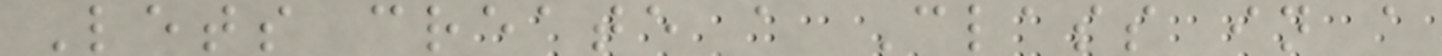Lets create a Class in a
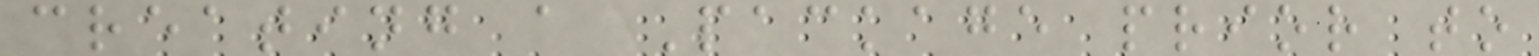creating a Package prior to
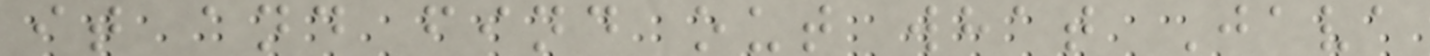it and find out what Java
